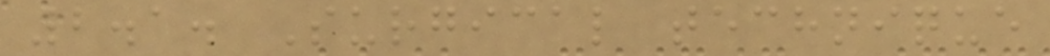2.1. Surgical technique
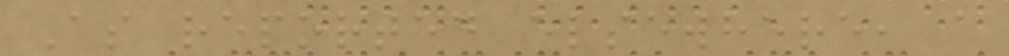As reported elsewhere, a
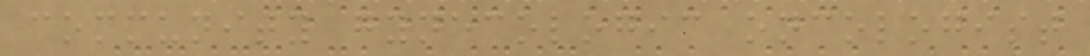community gynecologic oncologist
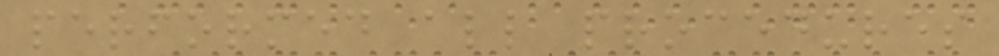performed all procedures
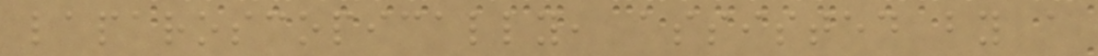laparoscopically, assisted by a
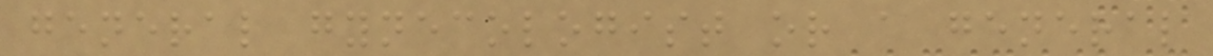general gynecologist or a general
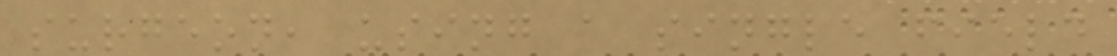surgeon, using a single field
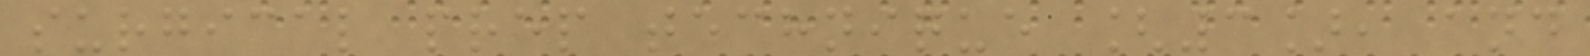surgical prep technique [3], and
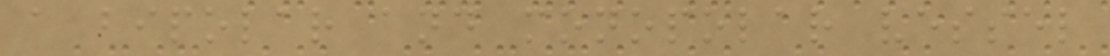a bipolar and monopolar vessel
